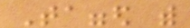Tagged with
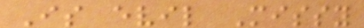Is evil Missy
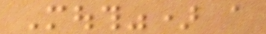Mouth") a
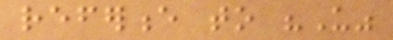reference to "Us"
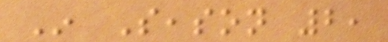In Season 2,
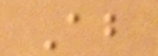About
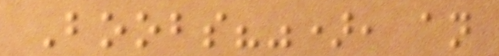Boobs?"), an
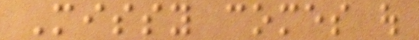Missy comes out
